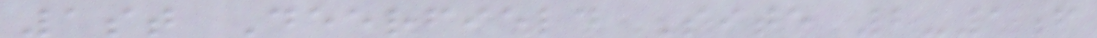1st Deerfield Site 2-1f
